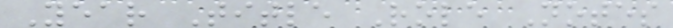Year Title Role Notes
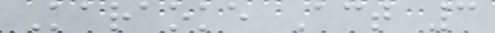Karaoke Act 3
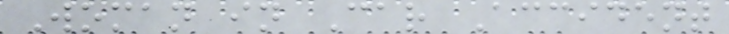Woman in Car Accident
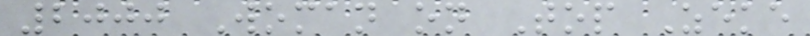2000 Woman on Top Zeke
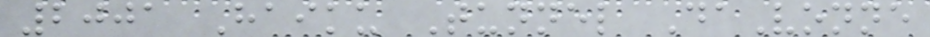2001 Haiku Tunnel DaVonne
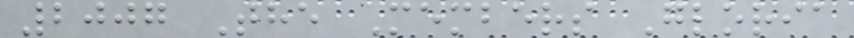2007 The Members Gloria
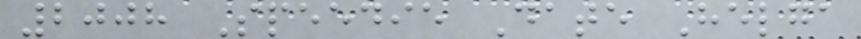2008 Speedie Date Helga
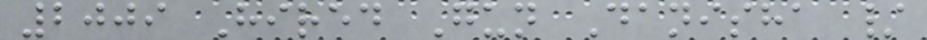2009 Hired Gun Danisha /
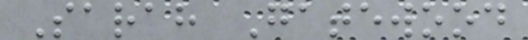Sarah Gatewood
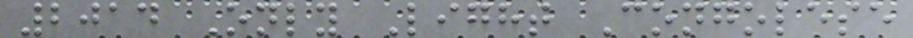2014 Only Light Congolese
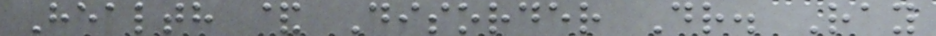Health & Disorder Dr. Ray
